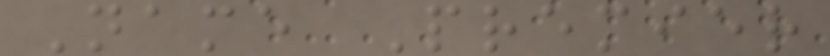Name Premier
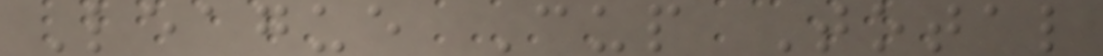League Cup Total
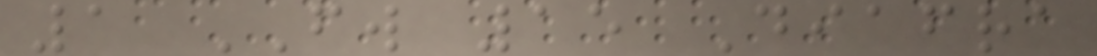1 FW 15 Diafra
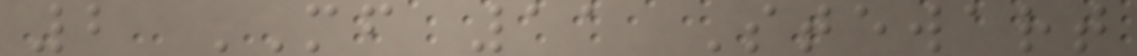2 MF 11 Stewart
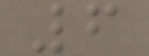6
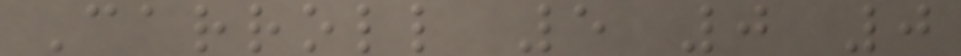Carroll 5 0 0
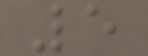5
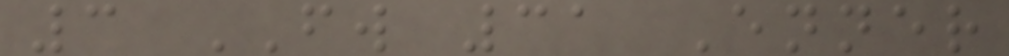3 FW 31 Enner
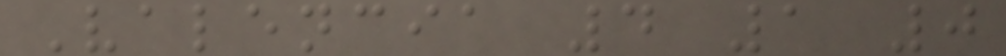Valencia 4 1 0
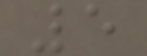5
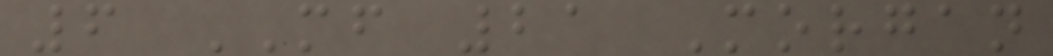6 MF 21 Morgan
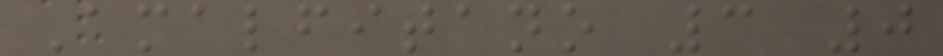Amalfitano 3 0
